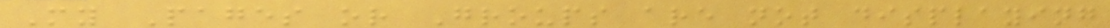My Pages or Groups are not displaying
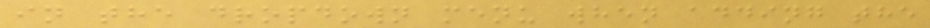in the dropdown menu when adding the
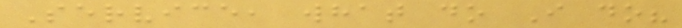Service, what do I do?
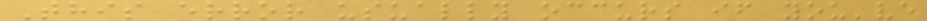This error usually occurs if you've
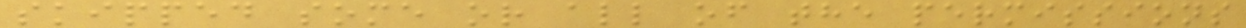skipped some or all of the permissions
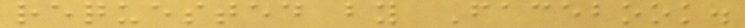requested by Facebook.
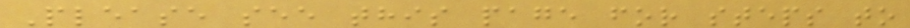Please see this page for steps to
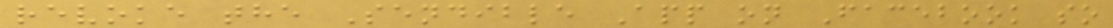revoke the Sendible App on Facebook so
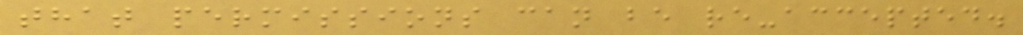that permissions can be re-accepted.
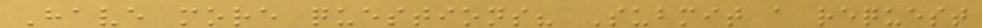Have more questions? Submit a request
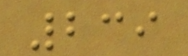239
